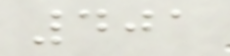401
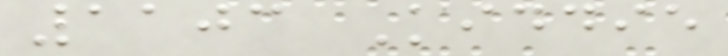1103 Kiddie
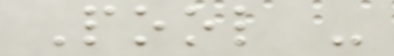Pool -
